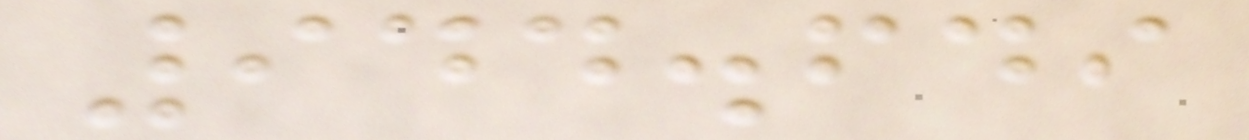944.649
